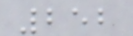252
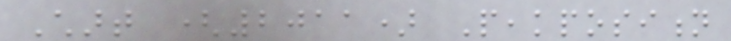Chart (2011) Peakposition
